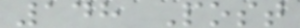148 Post
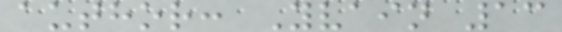author: Yvain 13
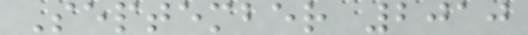September 2010
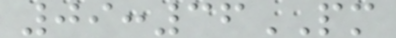09:36PM
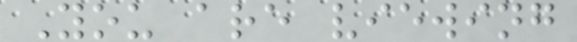You are viewing
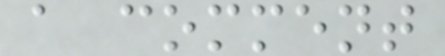a comment
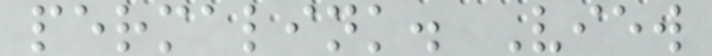permalink. View
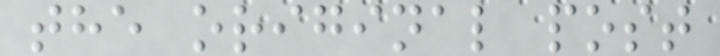the original post
